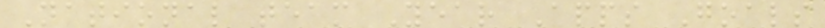National team Year Apps Goals
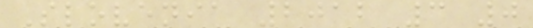Slovenia 2012 3 0
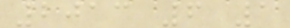2013 6 1
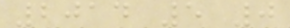2014 5 0
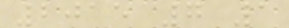2015 7 1
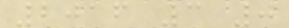2016 3 0
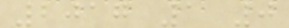2017 1 0
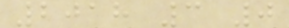2018 3 0
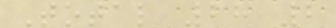Total 28 2
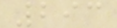293
